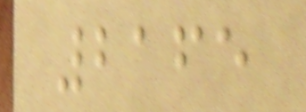2165
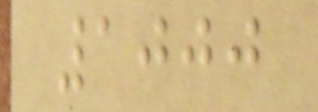1000
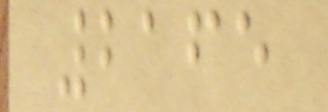2165
